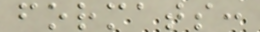formats:
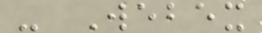- Webex
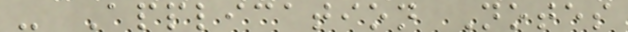- Application Notes
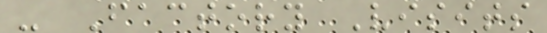- Factory Visits
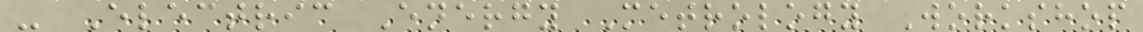- Electric Energy Metrology Workshop
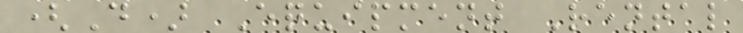(D) Equipment Rental
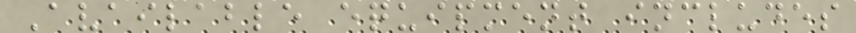Available equipment includes
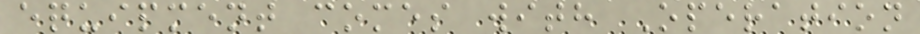equipment comes with Operation
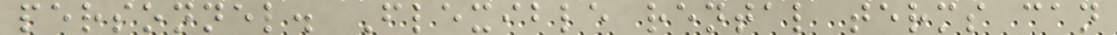personnel. Flexible rental terms can
